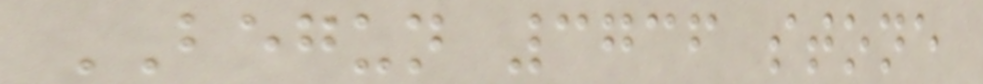BEGUN 3736 stone
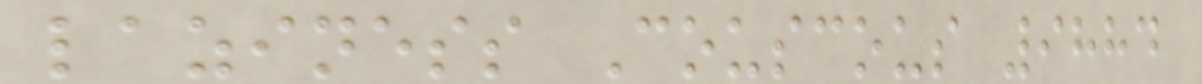laziness Couscous 9884
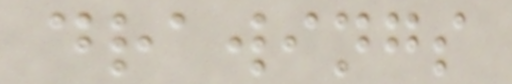drawings
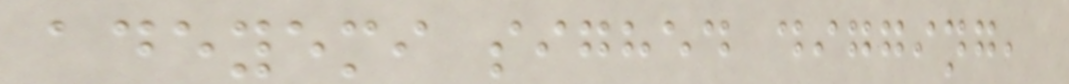adeyemi sighed digging,
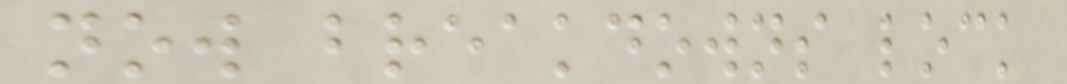now breakdowns lock
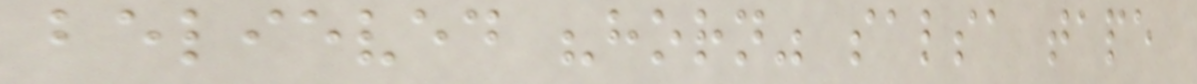believed "horn" salsa tape
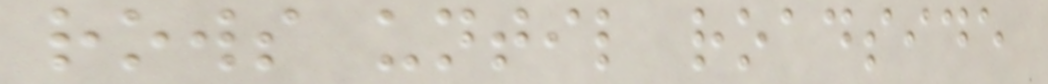rows until roadside
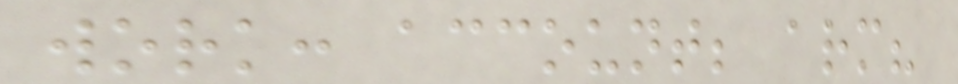work: account; arm?
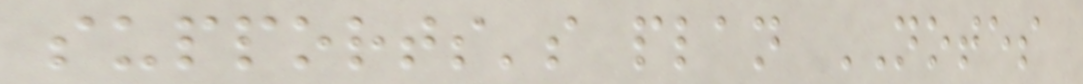supports's plan NOTES
